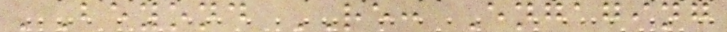'Beyond RE: Engaging
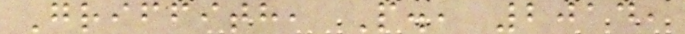Griffith, P., 2014,
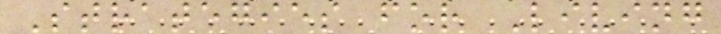Strategies for Living
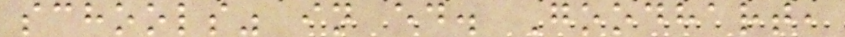schools" in ed. Goodhart,
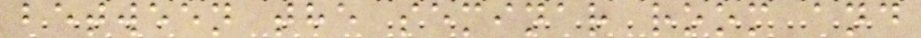between the seminar room and
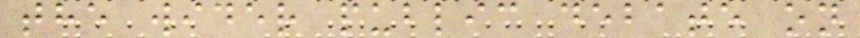the wider public debate on
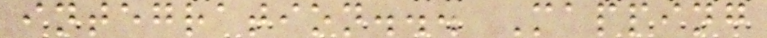integration... Mapping
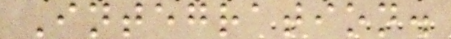Integration.
